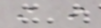i i
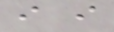i i
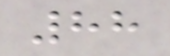88
